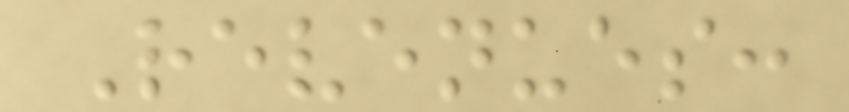Revenues:
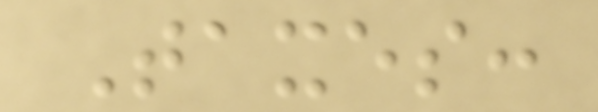Taxes:
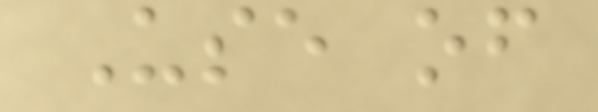Use of
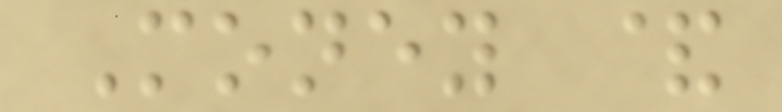Money &
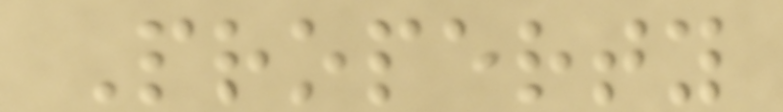Property
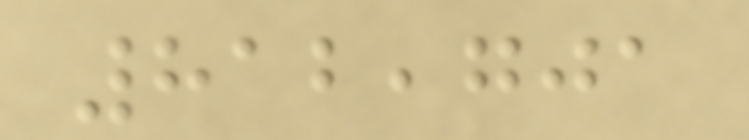812,701
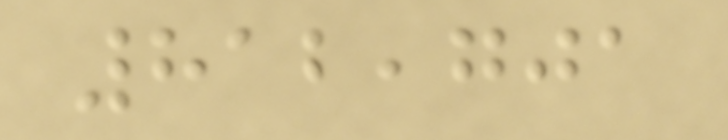812,701
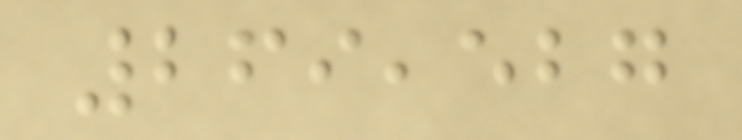269,527
